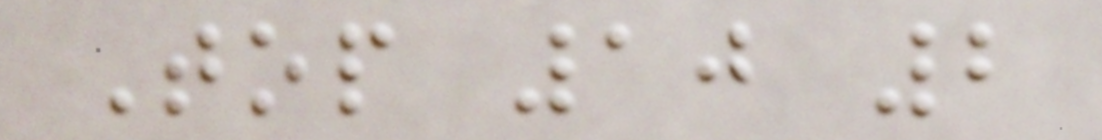Top 10 2
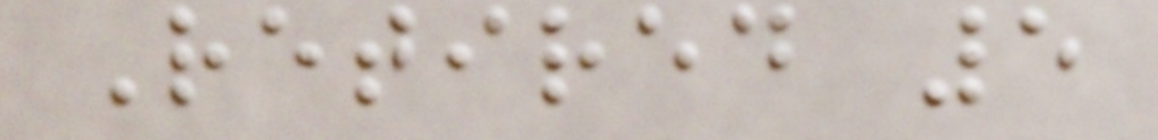Retired 5
